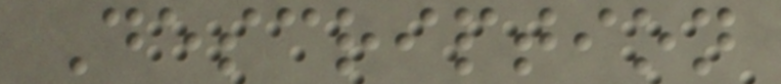Description
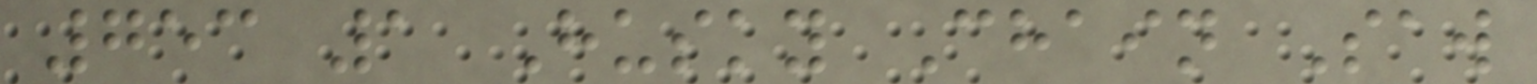753 1 Husky Chain Saw
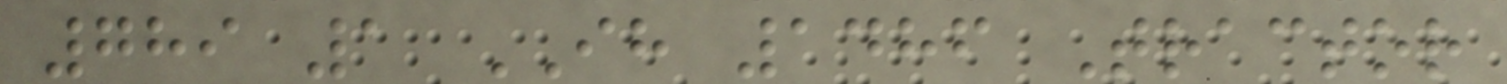789 1 IH 1486 Tractor
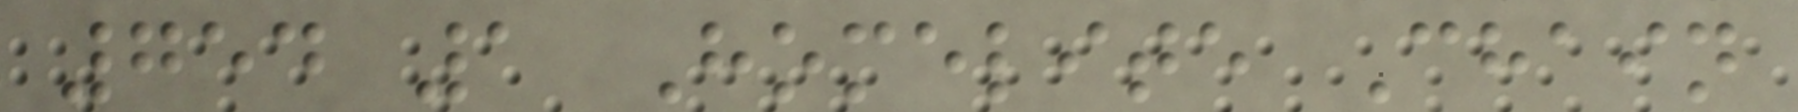754 1 Homelite Chain
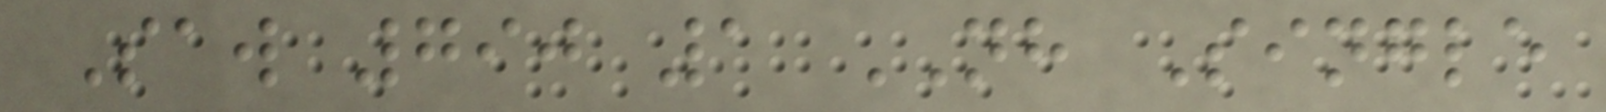Saw 790 1 NH Single
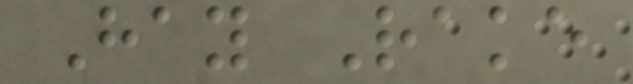Hay Rake
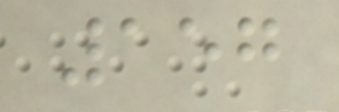157
